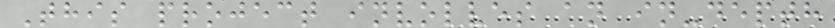This project involves an in-depth
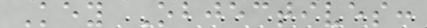Key Objectives:
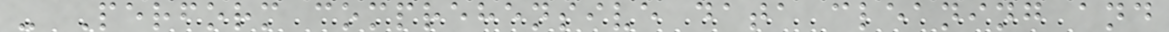- Perform comprehensive data cleaning and
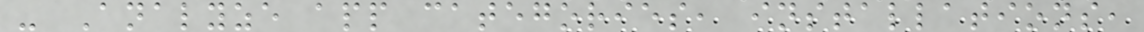- Analyze app categories, installations,
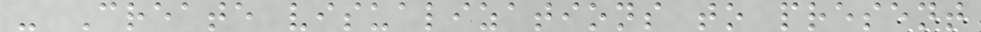- Create visualizations to present
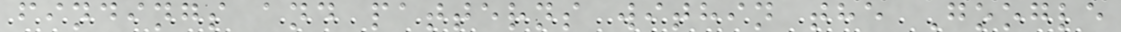findings and patterns within the Google
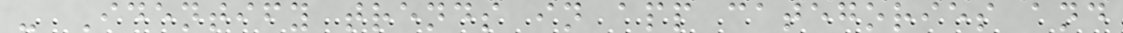- Identify trends in app categories and
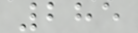285
